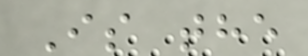Is the
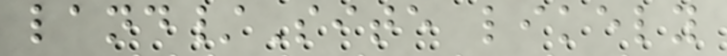land/Site likely
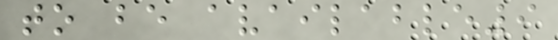to be available9
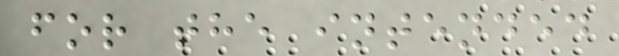for the intended
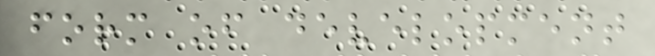form of development
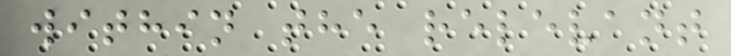within the relevant
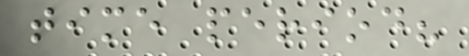time period?
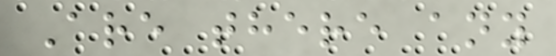Are there any
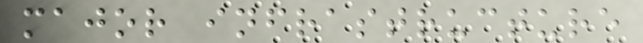major infrastructure
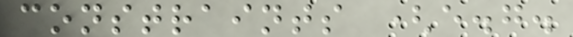constraints (e.g.
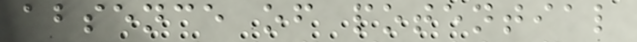absence of potential
